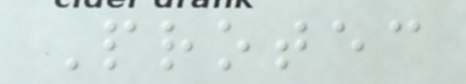Protec
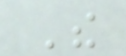The
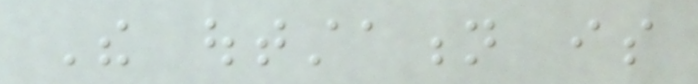The outstation is
